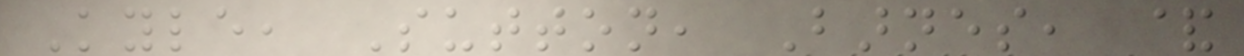Kyle, Sutton, Barnes, &
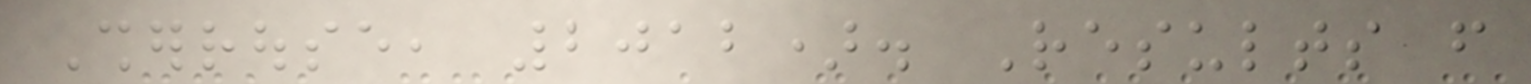Sherrouse, 2012). Results from
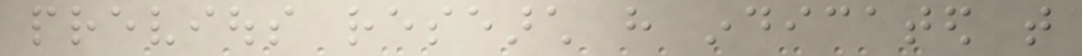previous research have indicated that
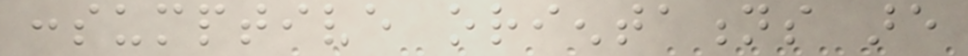consumptive orientations are
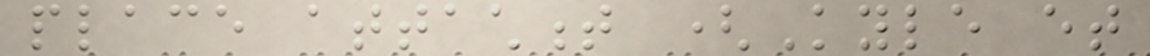place attachment (Kyle et
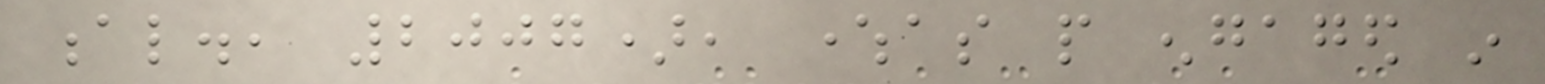al., 2007), whereas people engaged in
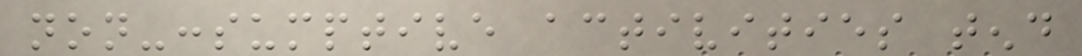non-consumptive activities tend
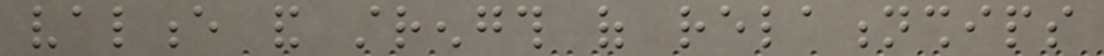valence and strength of relationships
